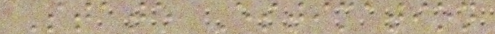State Estimation
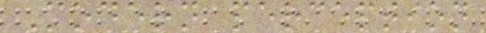Modern perception
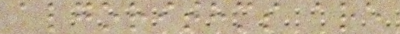algorithms are
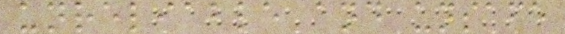unreliable and unsafe
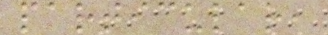particular,
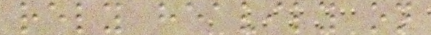rely heavily on
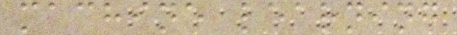machine learning
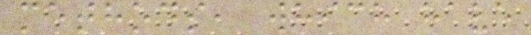methods, which have
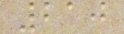210
